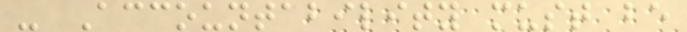- Accountability must be
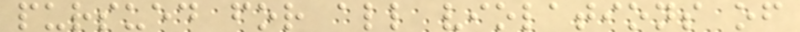pursued for all violations of
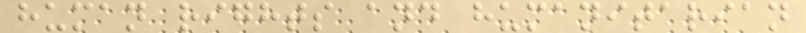human rights and humanitarian
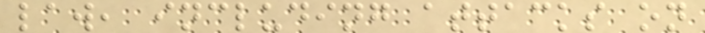law, including attacks on
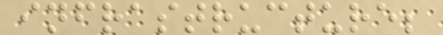infrastructure;
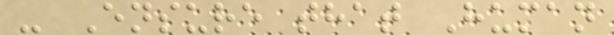- Ensure that Human
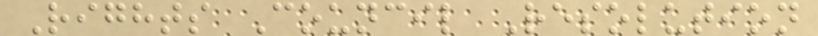Rights Council Resolution
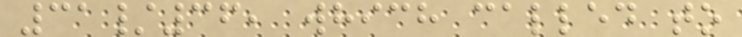31/36, which called to
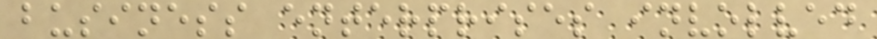business enterprises involved
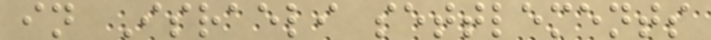in Israeli settlements
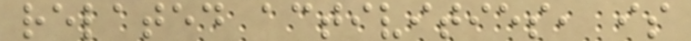related activities, is
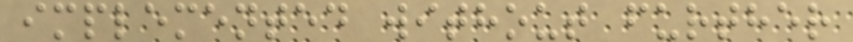implemented without further
